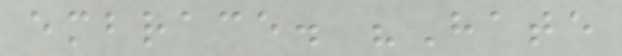embrace. "Hate
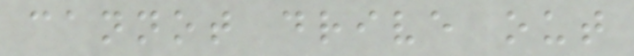cannot drive out
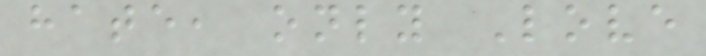hate, only Love
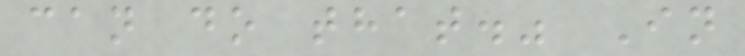can do that." In
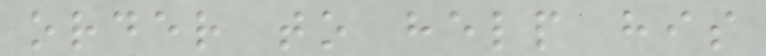order to help his
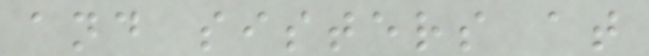and sisters at
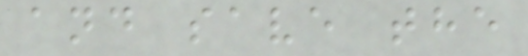and save the
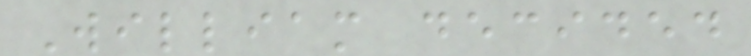William decided
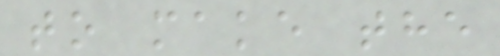to make the
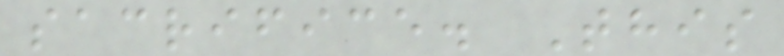sacrifice. This
